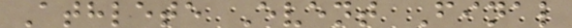Athlete Event Final
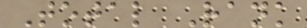Total Rank
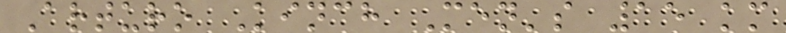Arturo Kinch Men's 15 km
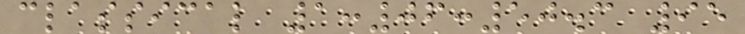classical 1:06:50.3 95
